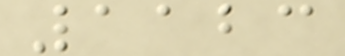1123
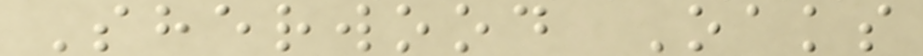Sherwood Oaks
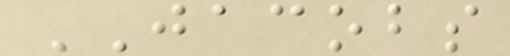JACOBS
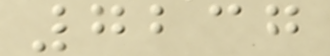7237
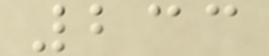233
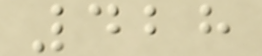428
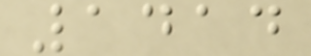1414
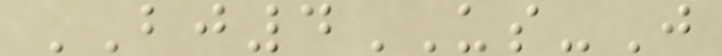BJ4US-J
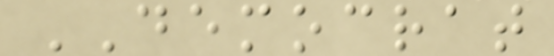DEMOCRAT
